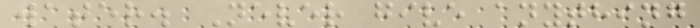water. Never give anything
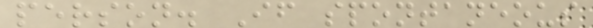person. If spontaneous
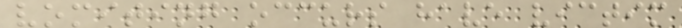vomiting occurs have victim
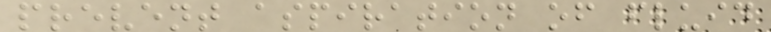prevent aspiration of fluid
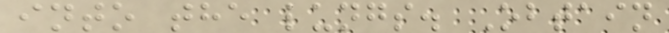into the lungs. Obtain
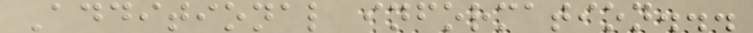Additional information...
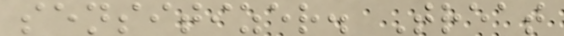sensitizer. Treat
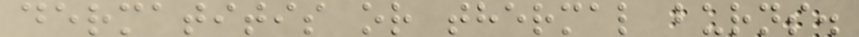dermatitis or thermal burns.
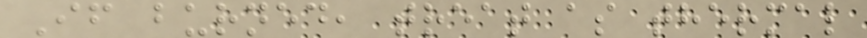If burned, treat as thermal
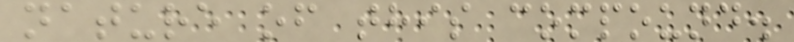nature of this compound.
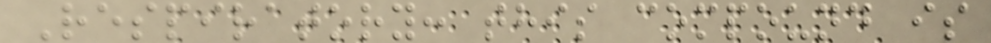Respiratory: this compound is
